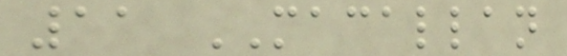11 MACALLAN
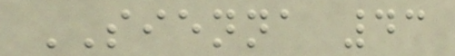SIENNA 43
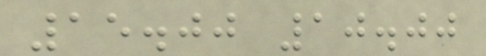15.00 10.00
